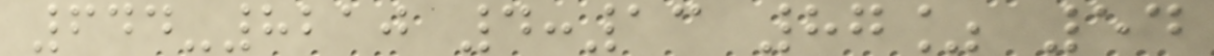644-8210 4:13 87% 54
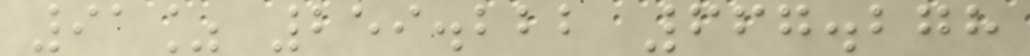91% 259.222 667.278
